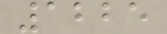1225
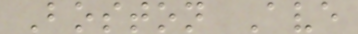Boston Ave
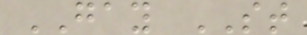GAY ST
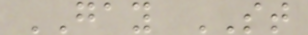GAY ST
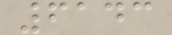6143
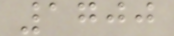1700
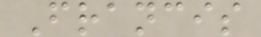Francis
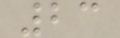23
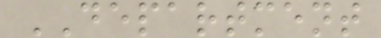DEPARTMENT
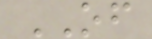OF
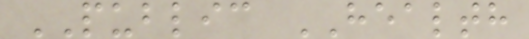PUBLIC HEALTH
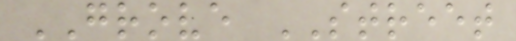GROVE STREET
